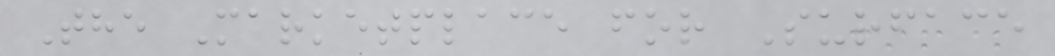The Marketplace for Surface
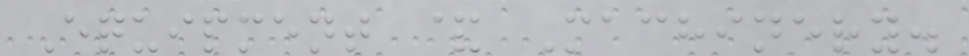Equipment & Machinery.
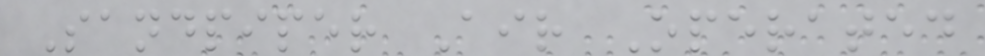Sandpiper Air Operated
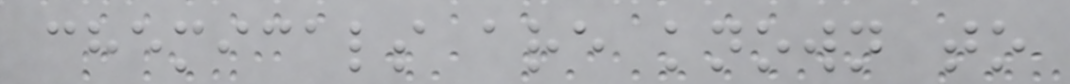chemicals are known to
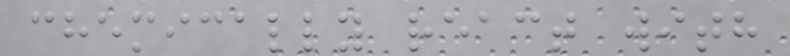chemically react with
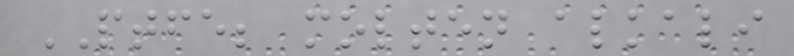PTFE; molten alkali
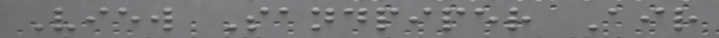View Sandpiper Air
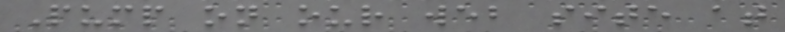Pump on our web site at
